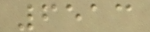6513
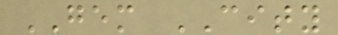GEM CITY
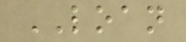LOAN
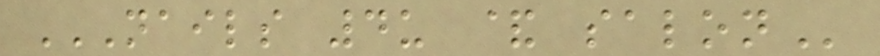NAILS 4U & SALON
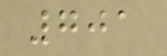701
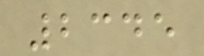2345
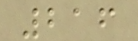216
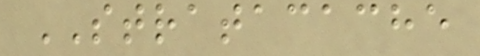STRATACACHE
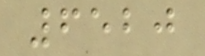6520
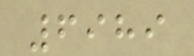6989
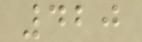420
